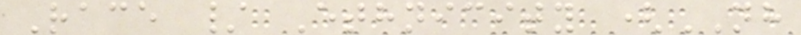Race / Ethnicity (NH
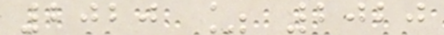2020 % 2020
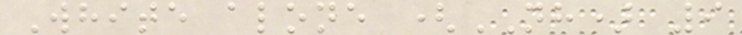White alone (NH) 9
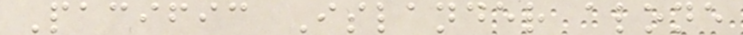Pacific Islander alone
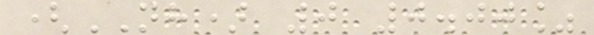(NH) 0 0.00%
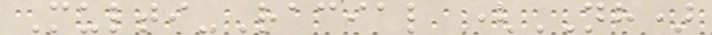Multi-Racial (NH)
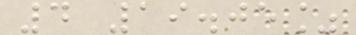4 19.05%
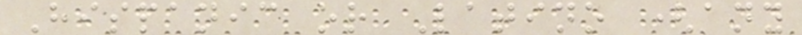Hispanic or Latino (any
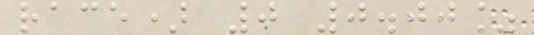race) 0 0.00%
